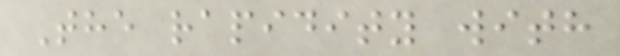The rapidity with
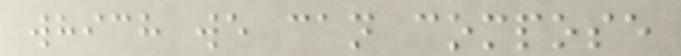which we can compose
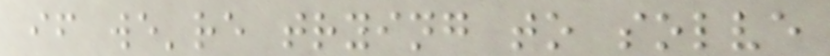if we're trying to solve
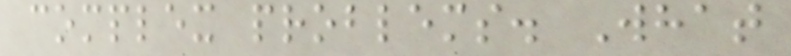complex problems. What
